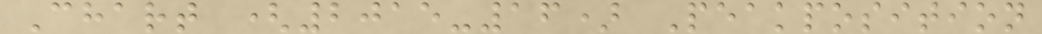Chart (2015-16) Peakposition
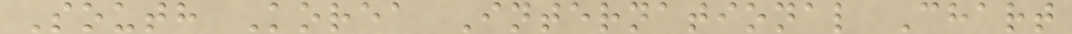South Korea International Chart
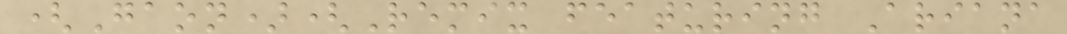(Gaon)(Remix featuring Ariana
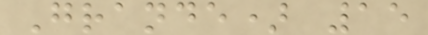Grande) 15
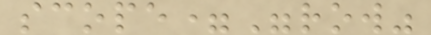scope="row"
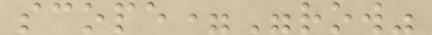scope="row"
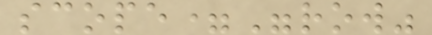scope="row"
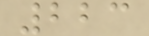223
